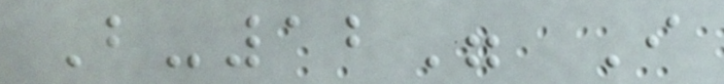B-12" I
